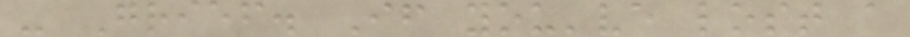- Grief. If you've lost a
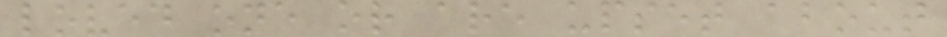loved one or are upset about
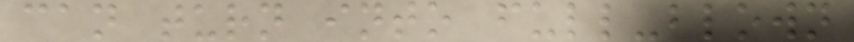can turn into full-blown
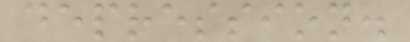depression.
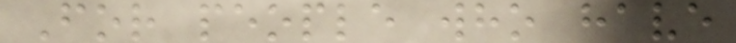For people who have
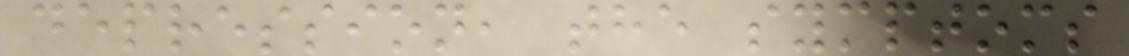depression, the symptoms
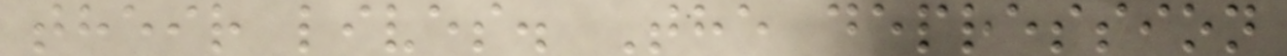their lives. The depression
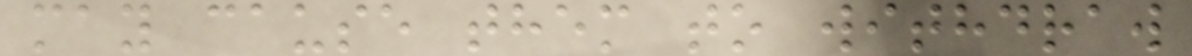may cause them to withdraw
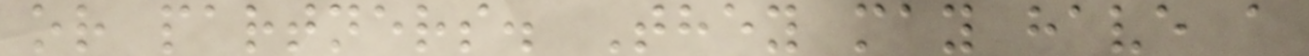or partners. They may have a
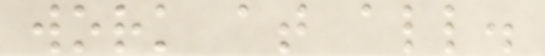work at all.
